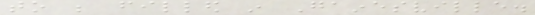to be filled in Gainesville.
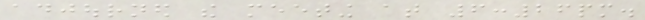adjourned the meeting at 6:26pm.
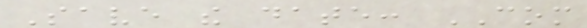Save the date: COM
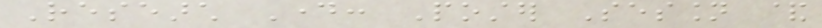Research Day: Poster Session &
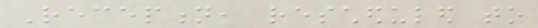Reception, rescheduled to
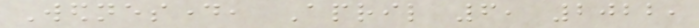Wednesday, April 6, 2022,
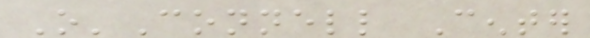O'Connell Center
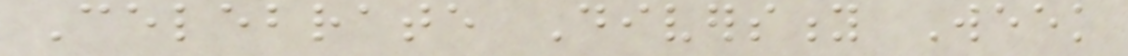Celebrate Diversity Week
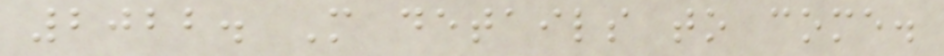2022. More details to come.
